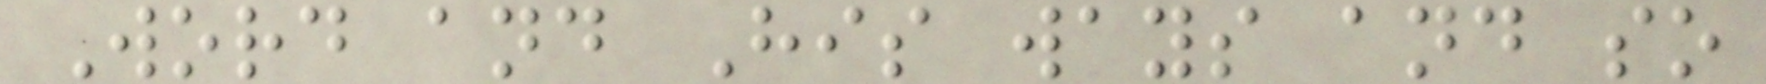Word and His ways and so
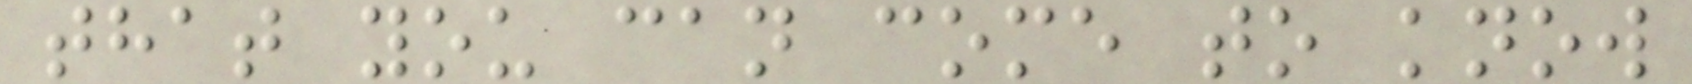that you can come to know
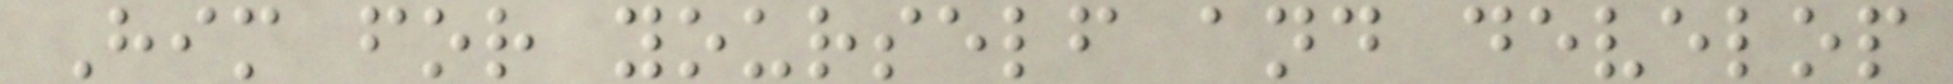Him for yourself and develop
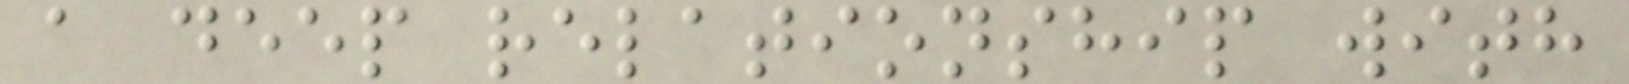a deep relationship with
